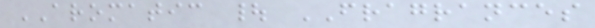AROMATIC | FRAGRANCES
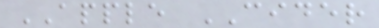APPLE CIDER
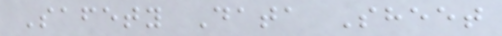Safety Data Sheet
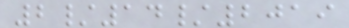2/14/2019
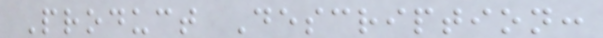Product Description:
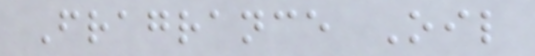Fragrance Oil
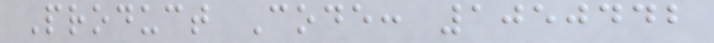Product Code: 1050442
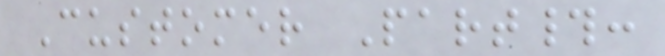Customer Part#:
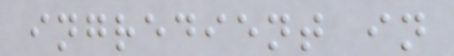ingredient in
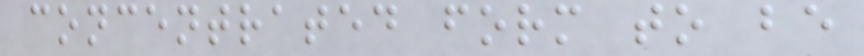concentrated form to be
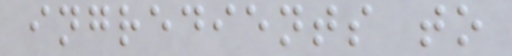ingredients to
